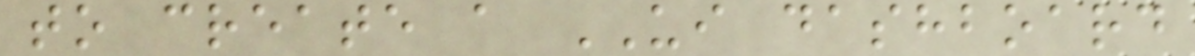to create a UI dashboard
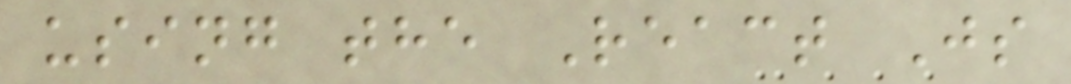using the React Js
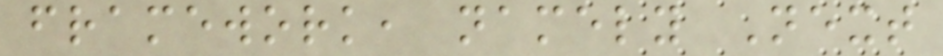framework, namely Next
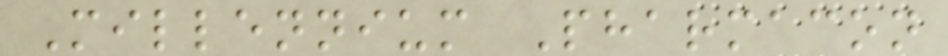Millennium Pharmacon
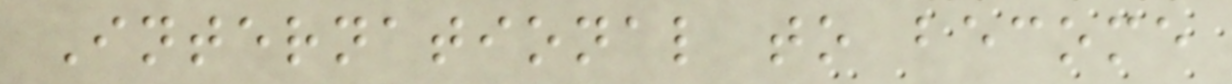International to become
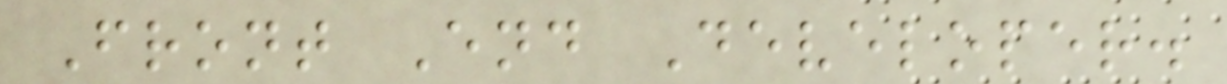Front End Developer.
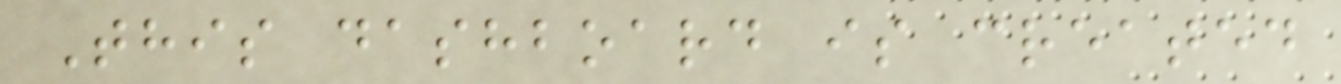This dashboard is created
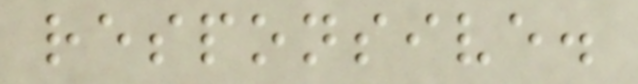responsive.
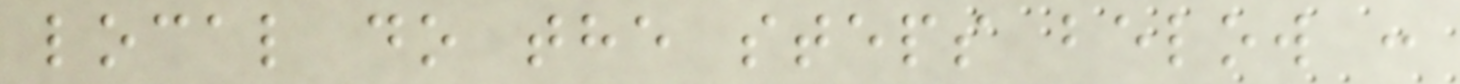local do the steps below :
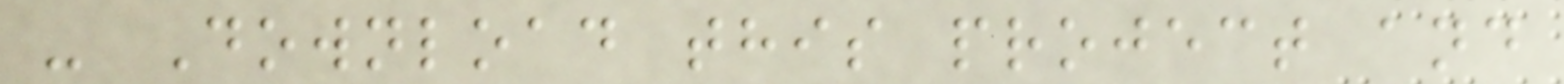- Download this project and
